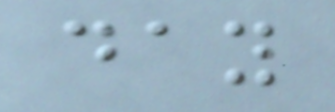day
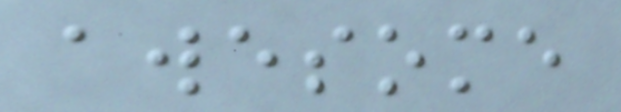awesome
